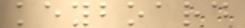keyboard
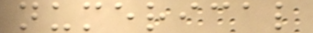numerical
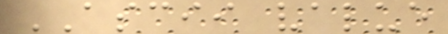ASCII value
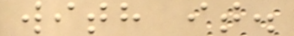with it.
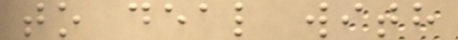to deal with
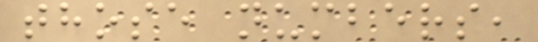those numbers,
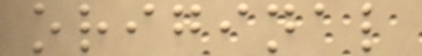original
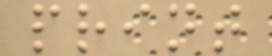print
